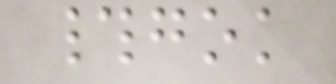#gok
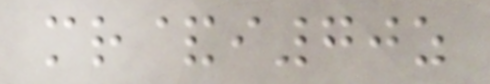mr&i70z
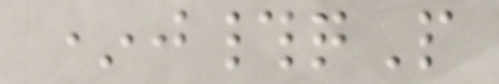*j#qP
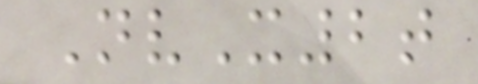NvX2t
